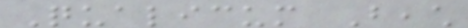Qualicum Beach
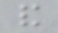and
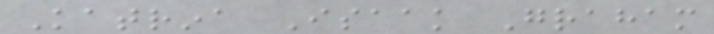Katrina Isaak Graham
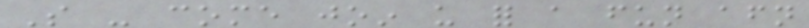So - come join us for a fun afternoon
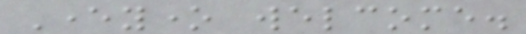Everyone welcome.
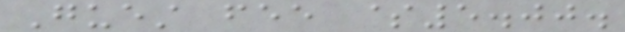Guest fee $5.00.
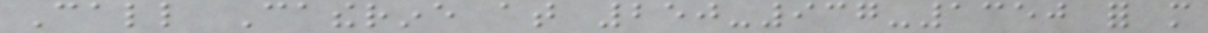Call Catherine at 250-937-1350 for more
